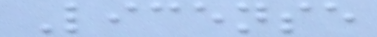License
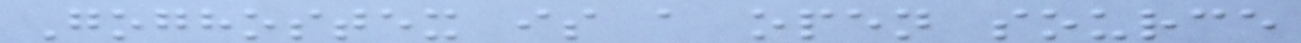Goghostex is a open source
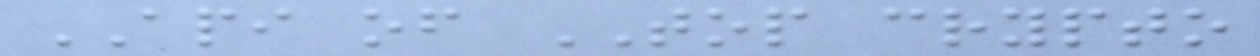API of TOP crypto
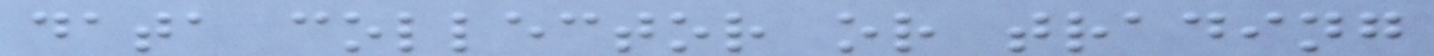data collector or trading
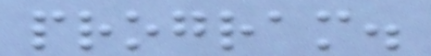program.
